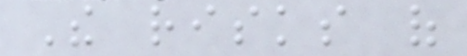The risks of
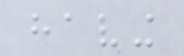having
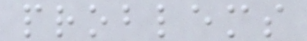problems
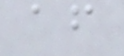after
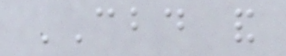CBD and
